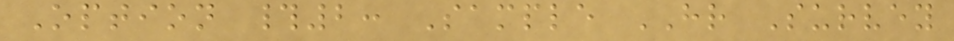Option #2: Sample HR Survey
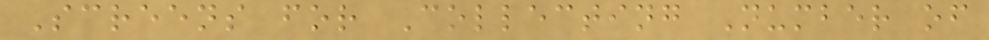Screens for Collecting Number of
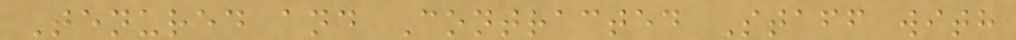Tenured and Contracted Staff with
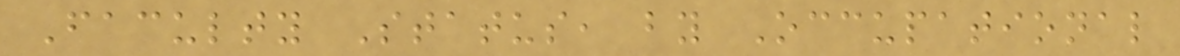Faculty Status, by Occupational
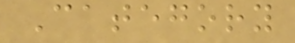Category
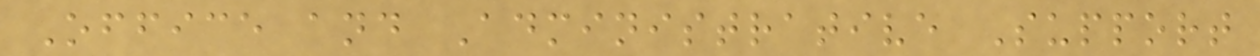Office and Administrative Support
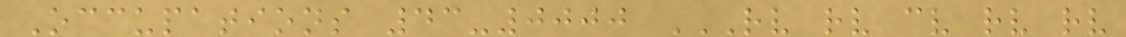Occupations 43-0000 RV RV CV RV RV
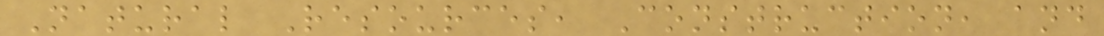Natural Resources, Construction, and
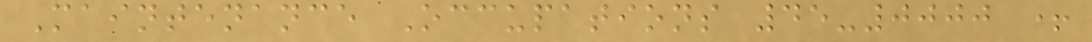Maintenance Occupations 45-0000 +
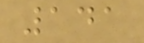141
